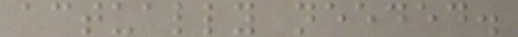actually needed.
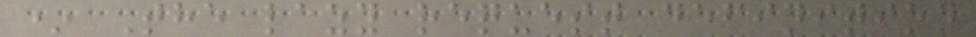* The lazy request definition
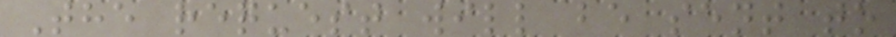The request will be sent to
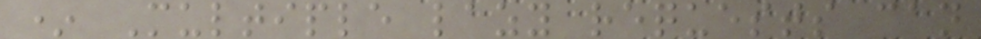* Multiple lazy requests can
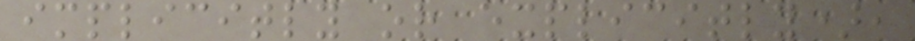implicitly or explicitly),
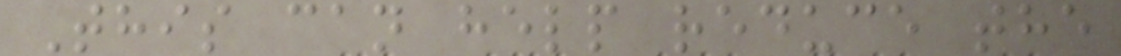This can help reduce the
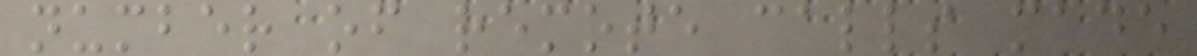number of remote calls made
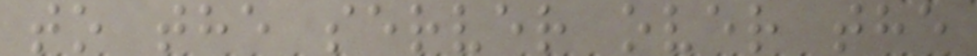to the server over the
